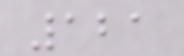121
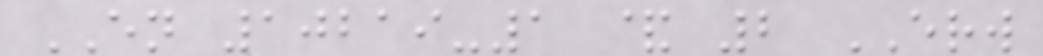EN 10219-1 & 2 ERW
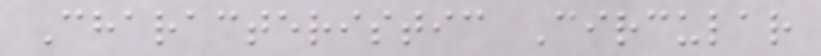Characteristic Circular
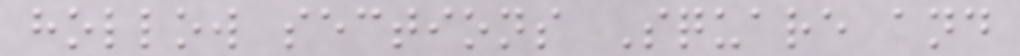hollow sections Square and
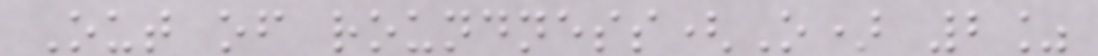Out of roundness(O) 2%
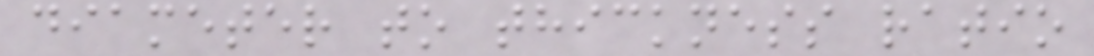diameter to thickness ratio
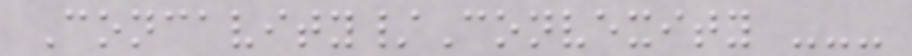Concavity/Convexity ---
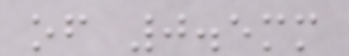of 0.5mm
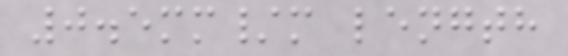0.5mm/m length
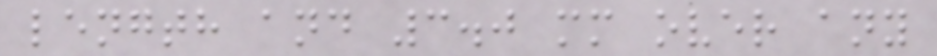length and 3.0 mm over any
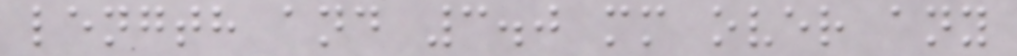length and 3.0 mm over any
